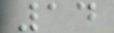14
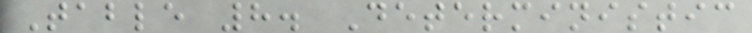Table 8. Deterministic
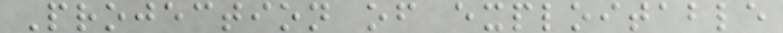Projection of exploitable
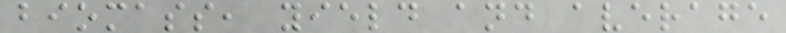biomass, yield and average
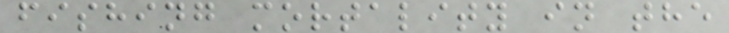fishing mortality in the
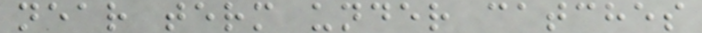near term under catches
